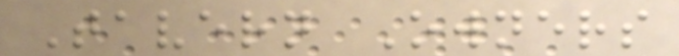Tavern Owners
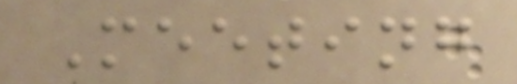Meeting
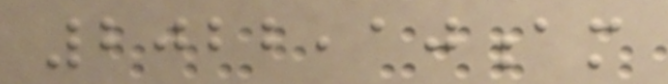2022,10am
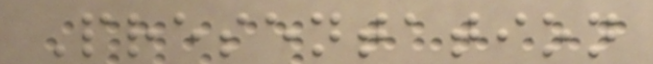Presentation
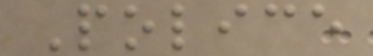Police
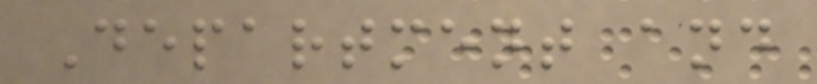Department and
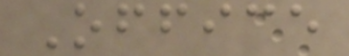Office
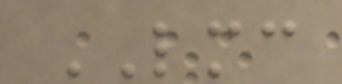LMC
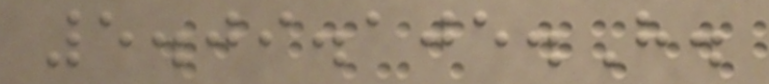5.09.105.H.
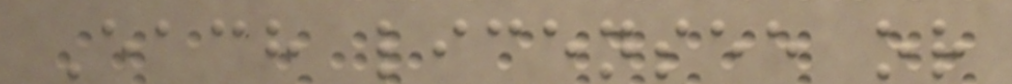Each licensee or
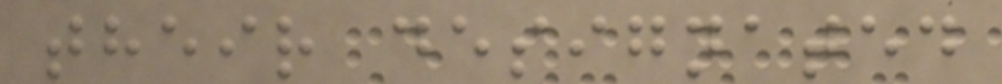their designated
